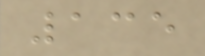135
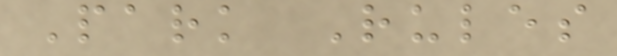Park Rules
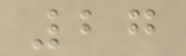27
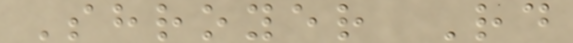Shroyer Rd
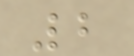2
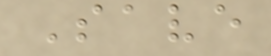Save
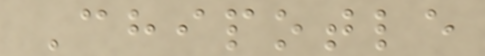Chipotle
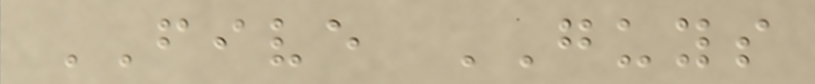FIVE GUYS
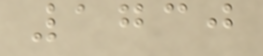1730
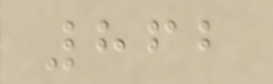862
